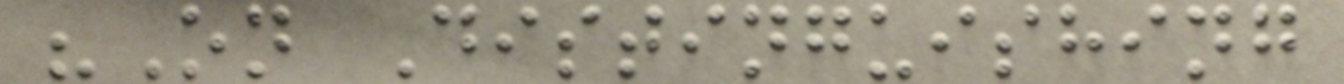"On Distinguishing
